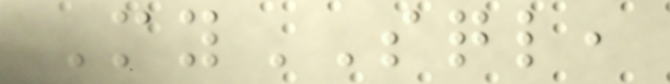MySQL,
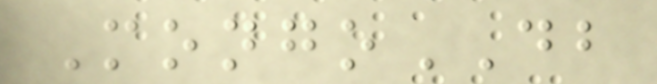MongoDB
